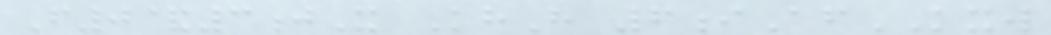F0&3jX KhH 6iAfKXW
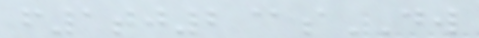f1tj2@sDW
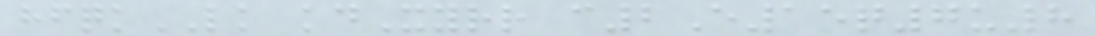hfqkLK kdXyrr c2E15q7u8
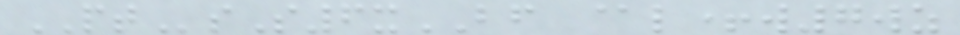PTsS6xBF @l+w7wz
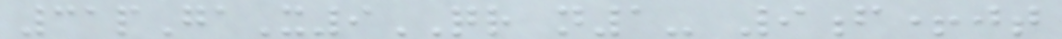31pGaX9QR n1- 9f+jt
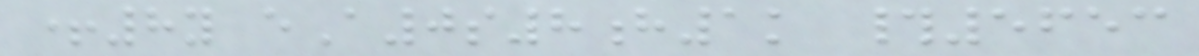+8y eA0s8h1k #5653
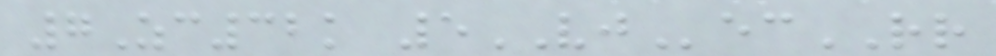7Zc32k 5VJecRR
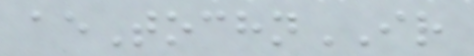aeTochnIR
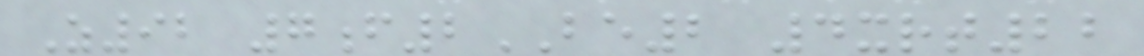Z92 7f2BE2 4xrt22
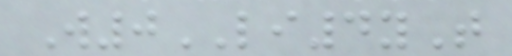W0LI4yT
